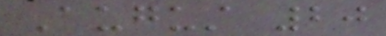August 20
